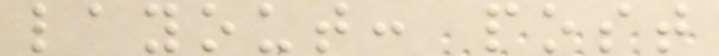layout: post
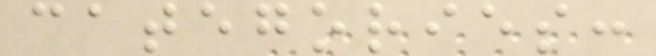categories:
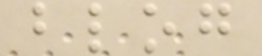blog
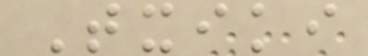Txiki
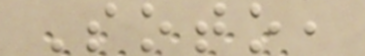Soto,
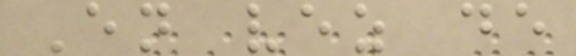En vez de
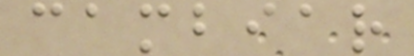cambiar
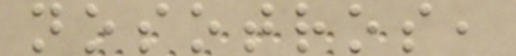nosotros,
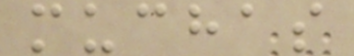muchas
